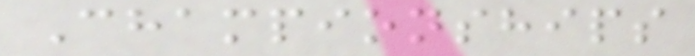Championships
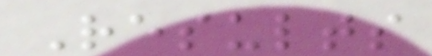Results
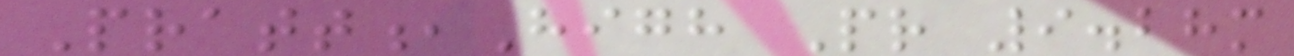Pratt,High Pr 9.28m
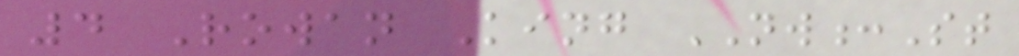4 Rowan King NW:St
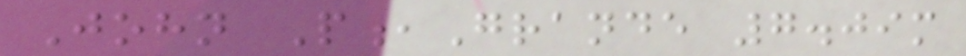John P,Grande 7.09m
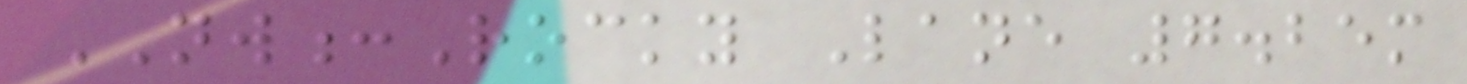NW:Rocky Lane 7.25m
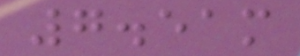7.51m
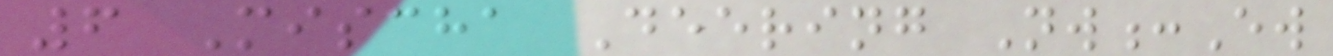6 Mischa Deering Nw:Ew
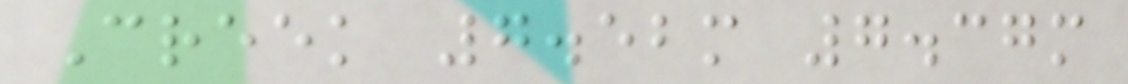Creek 7.52m 7.37m
